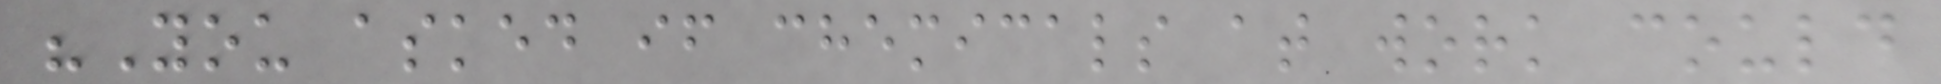"You asked if chemicals at work could
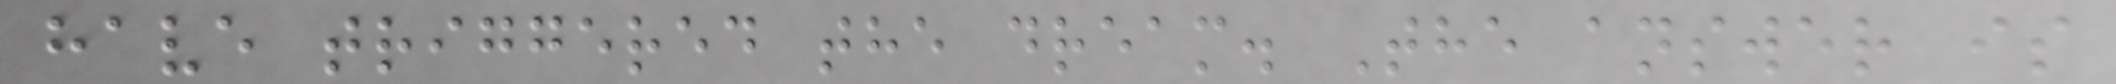have triggered the dream. The answer is
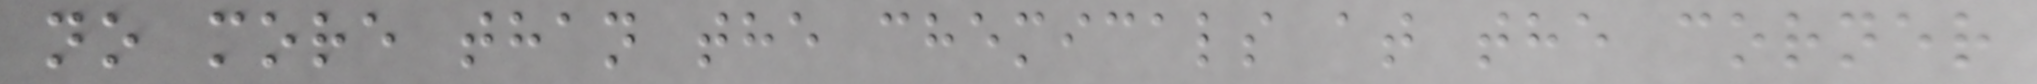no more than the chemicals at the corner
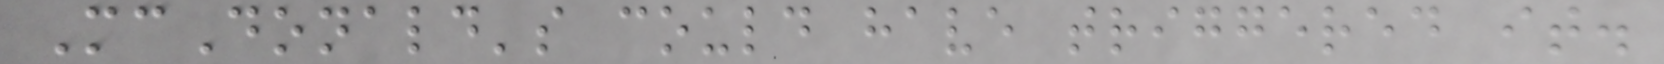McDonald's could have triggered it.
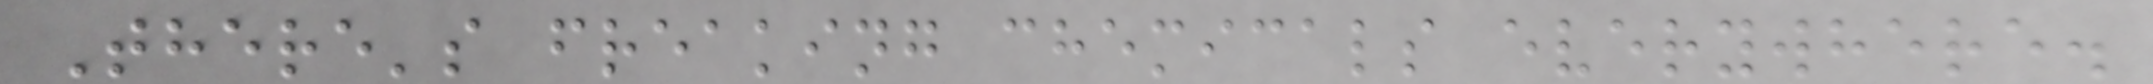There's freaking chemicals everywhere.
